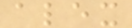alex
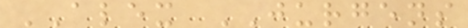ALEX JURGENS
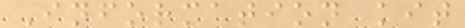Information kit
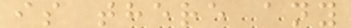is there any
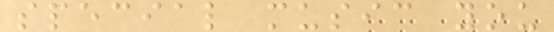special music you
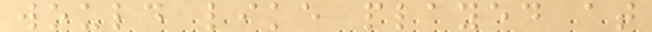would like played at
